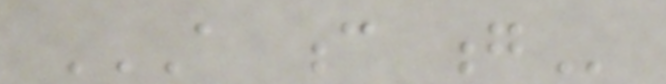A C G
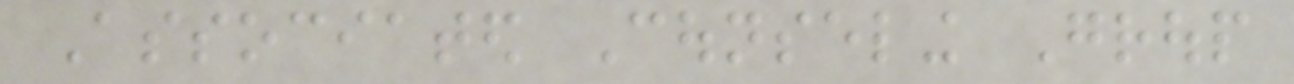Associated Counseling Group
